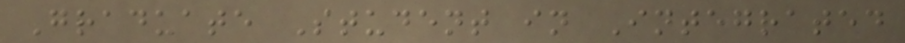Graduate Student in Integrated
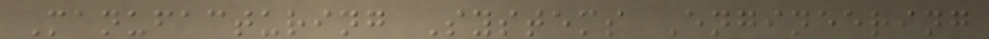Manufacturing Systems Engineering
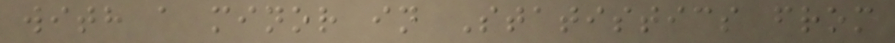with a minor in Statistics from
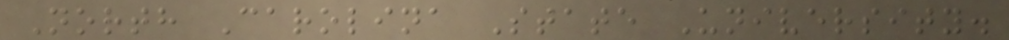North Carolina State University.
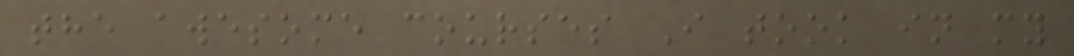the awesome courses I took in my
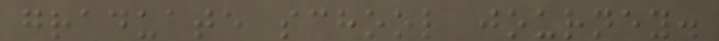graduate school journey.
